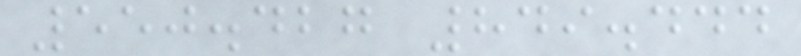550.427 849.444
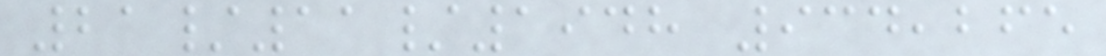21/11/1948 934,265
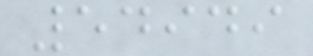54949
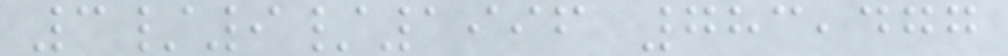3/9/1996 783,477
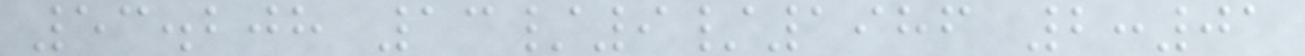53.208 13/9/1986 2:01
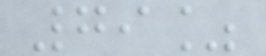79%
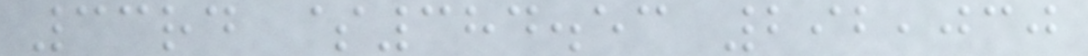33rd $384.53 292,030
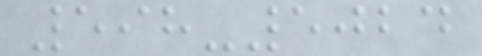598-5024
